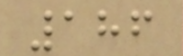186
